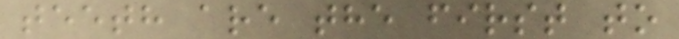teeth are the first to
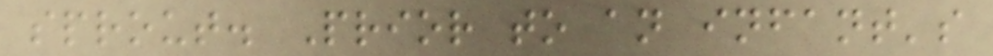sprout. Prior to an infant's
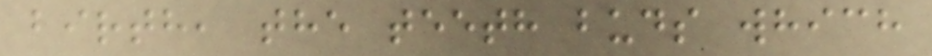birth, the teeth buds which
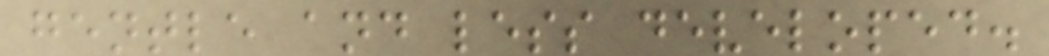gentle and less developed.
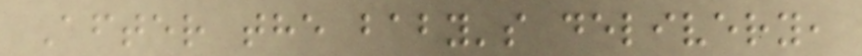After the baby's delivery,
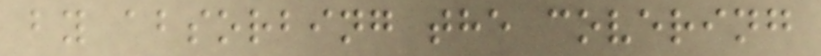by absorbing the covering
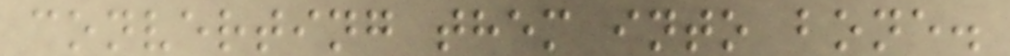converting them into bone.
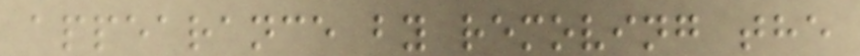appearance by removing the
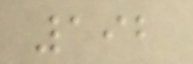192
